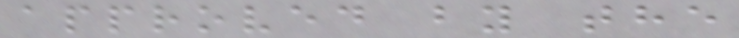approved by the
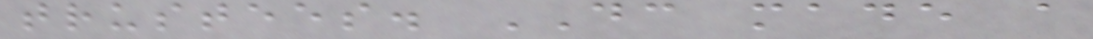trustees. DC made a
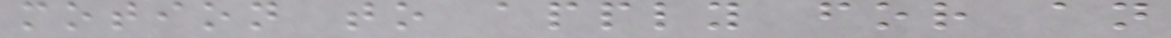motion to apply for an
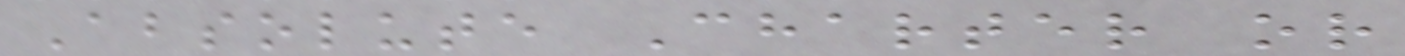Absolute Charter or
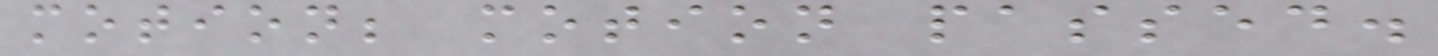motion; motion passed.
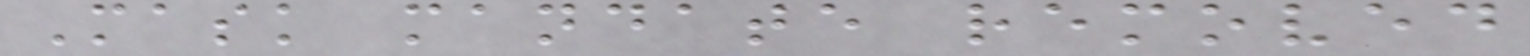Mask mandate removed
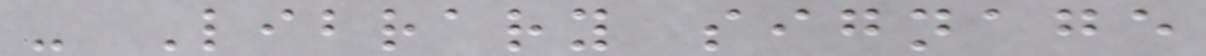- Library signage
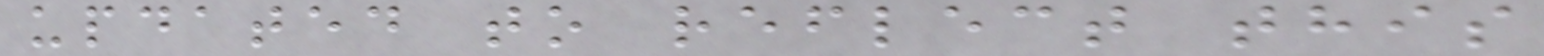updated to reflect this
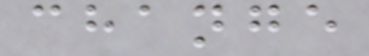change
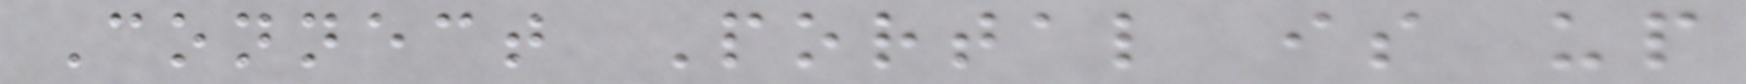Connect Portal is up
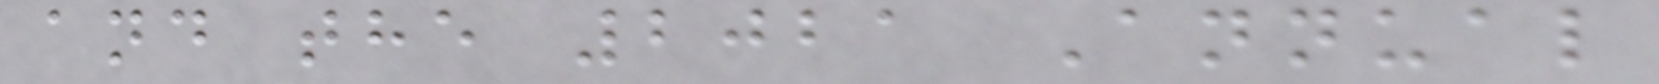and the 2021 Annual
